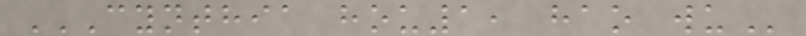CYNTHIA HOU1, HAO WU
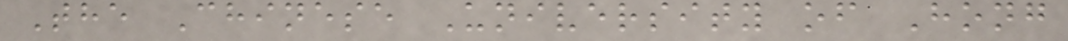The Chinese University of Hong
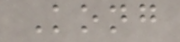Kong
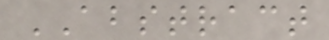ABSTRACT
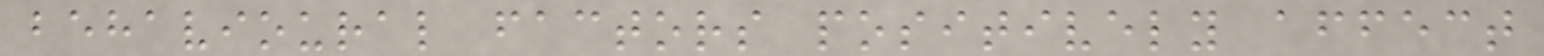behavioural factors positively affect
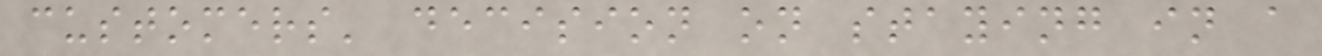customers' decision on staying in a
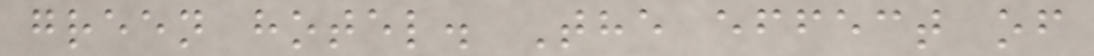green hotel. The effect of
